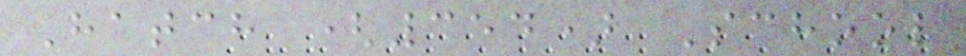Hatch (354) School
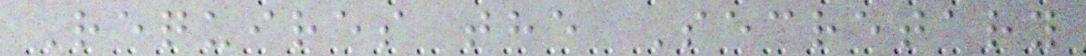Requires the Secretary
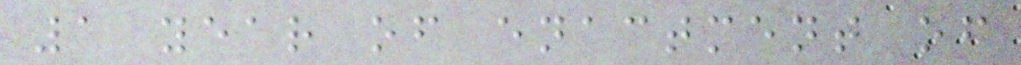1 year of enactment of
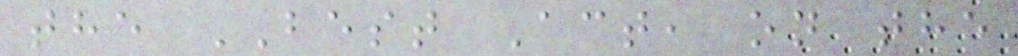the BEST Act, on the
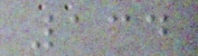134
